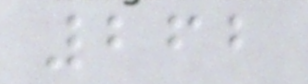262
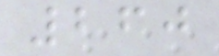260
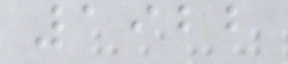1922
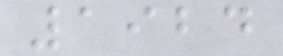1924
